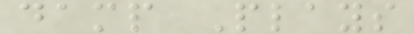damp Plays
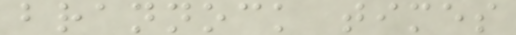brannock times
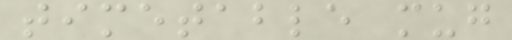timetable mug
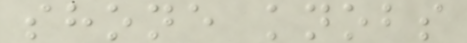shone knobs
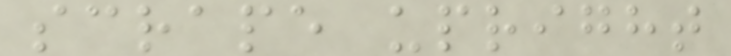scrape upright
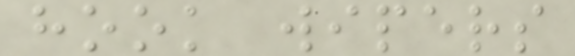hook wipers
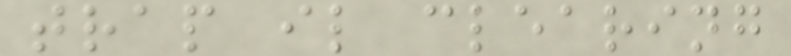trap il clearing
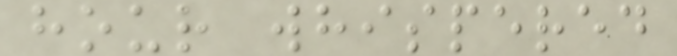hour whispered
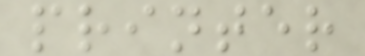printer
